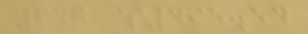647 $495.54
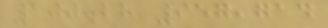100.28 957,714
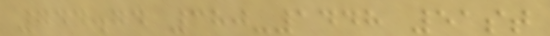744.74 380-1448 51st
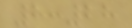8:28
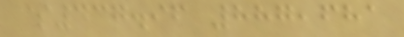$437.96 887,681
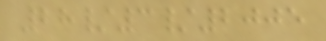28/3/2005
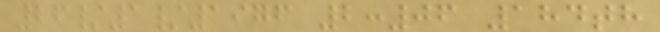26/1/1976 2:06 184th
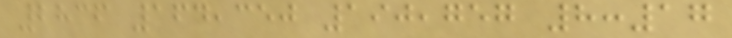2836 164,350 190,757 8:17
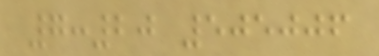7:20 505006
